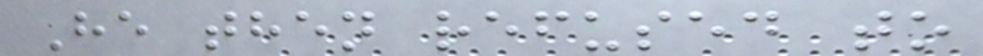He then refused to
